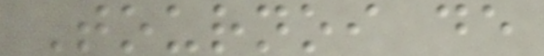Tournoi de
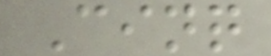Cinq
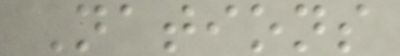Nations
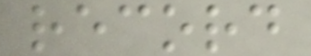record
